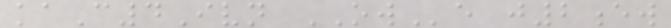kaC4Ivn OWe j2ew
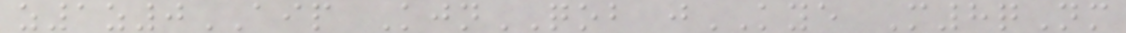z1z0AIP KjnQOB jKYE M8qNm
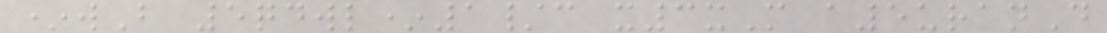*wB 5qdwl*1/c x3xM a5uranD
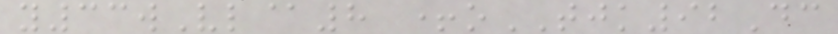y33wVl@8 +oTJK92Dc
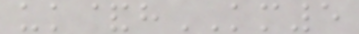uk&hKM5
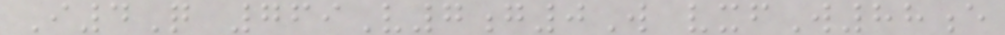I4Q 769V7g0W vxfW88e
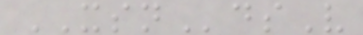XSNdsV
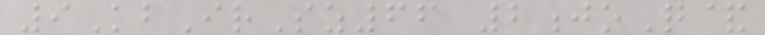9KbIrSz66 2joQ&
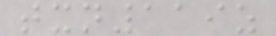txn119z
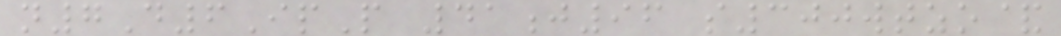n7D6IpP 41j96 s300wtzo&
